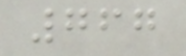767
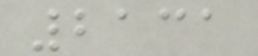2131
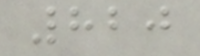820
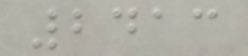2413
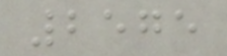2575
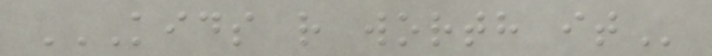KIDS R WORTH IT
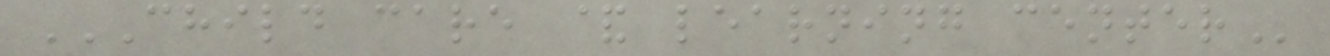CHILD CARE & LEARNING CENTER
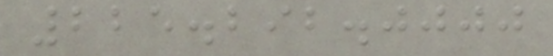225.292.0000
